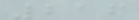216
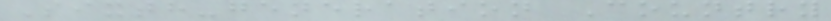Sixth-generation Country
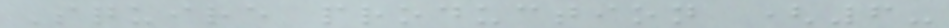Squire production (6-
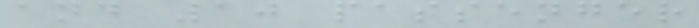and 10 passenger
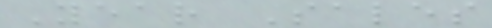Year Sales
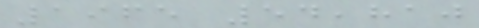1965 54,810
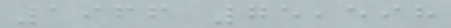1966 75,598
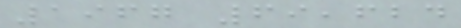1967 69,624
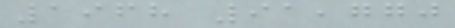1968 91,770
